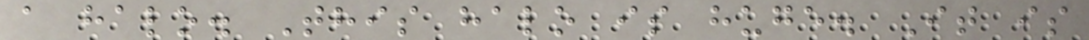a halo. This halo is huge. It is
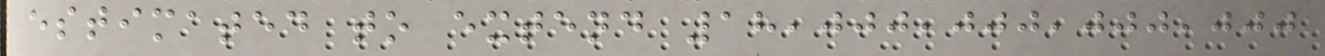estimated to extend 18,000,000,000,000
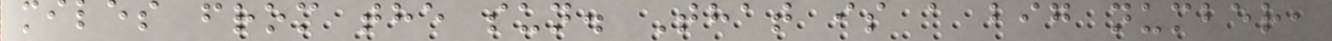miles from the sun. That is a big number,
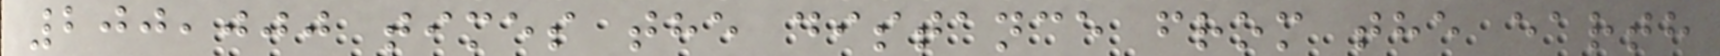200,000 times the distance from the earth
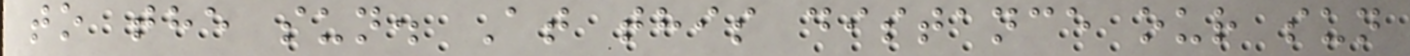to the sun. At this distance our sun
